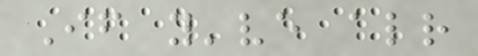If you've already
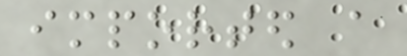imported a
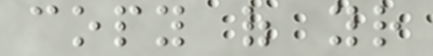copy of your
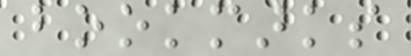bookmarks
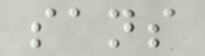sans
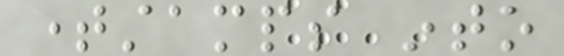timestamps into
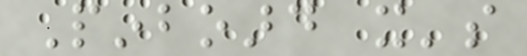Pinboard it's
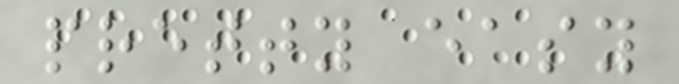pretty easy
